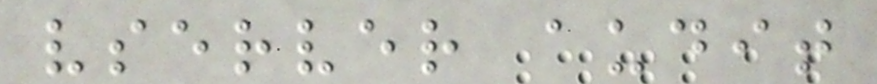vserver audit
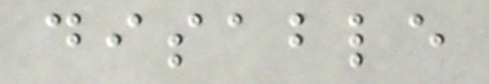disable
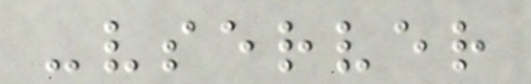-vserver
